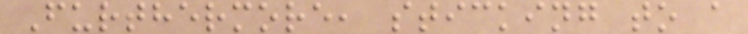Furthermore, sticking to a
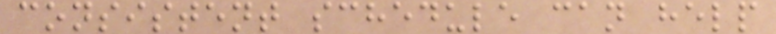consistent schedule can help
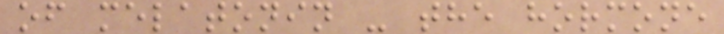of melatonin - the hormone
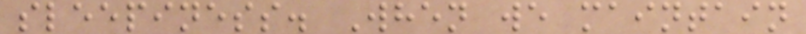sleepiness. When we maintain
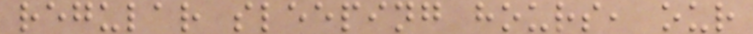regular sleeping hours, our
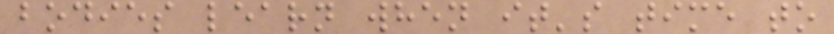bodies learn when it's time to
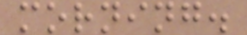morning.
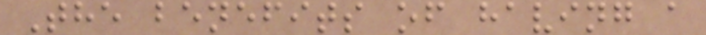The benefits of having a
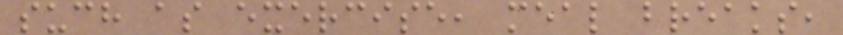such as exercise, meal breaks,
